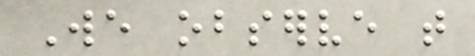We observe that
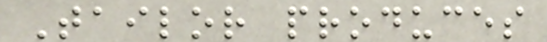Tailor produces
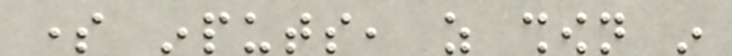some inputs, as shown in
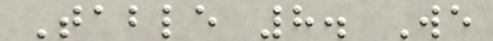Table 8. We
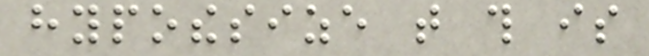hypothesize that this is
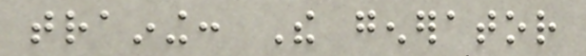training: The generator
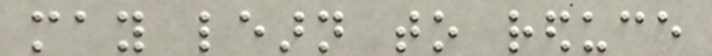may learn to reduce
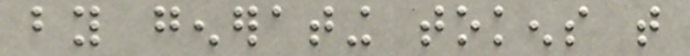by generating tokens that
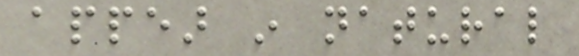appear in natural
